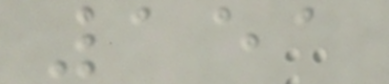151
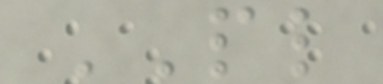PL
